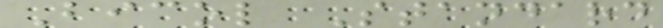Bicol Standard
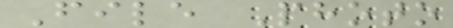File Photo
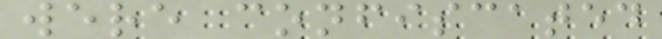were confiscated
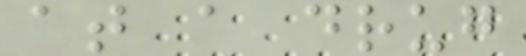at a drug
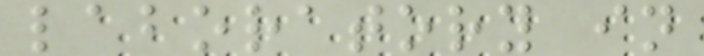laboratory in
